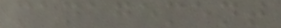management
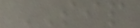SIP
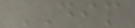DIP
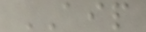AIP
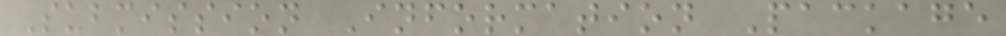Submission Information Package
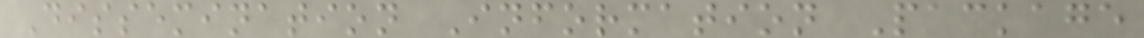Dissemination Information Package
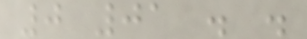0 01 . .
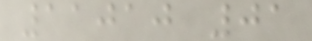11010 01
